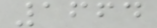1664
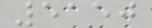5150
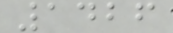1426
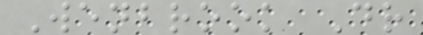Wenbrook Dr
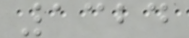1324
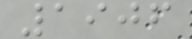1906
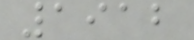1912
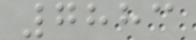7883
